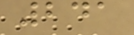241
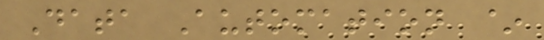Data Automation ~
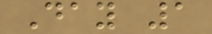Day 1
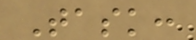Task:
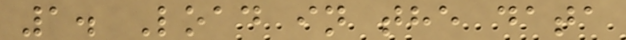1. Load in the data
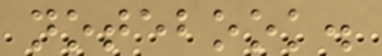notebook.
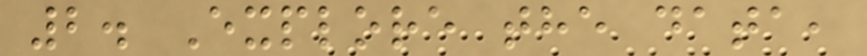2. Explore the data,
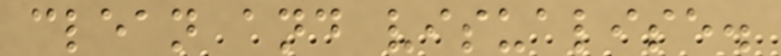clean and visualise.
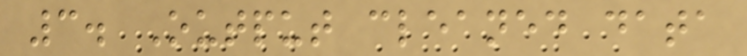3. Output cleaned data
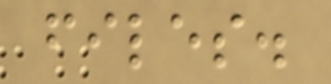files.
